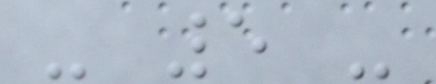- 5 -
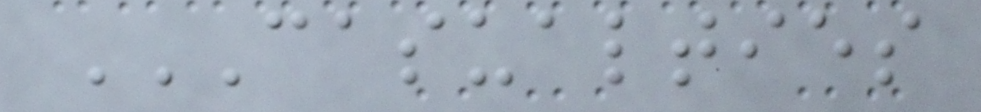CASUALTIES
